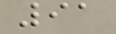91
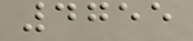4755
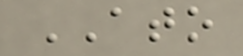ATO
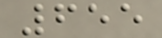655
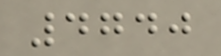4740
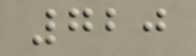720
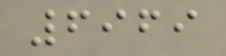6969
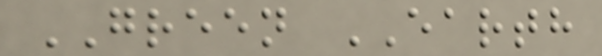GREEN EARTH
